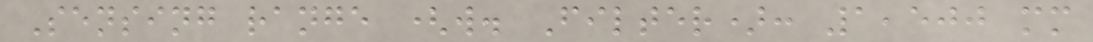Sensing range (w. Filter): 1,500 mm
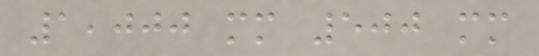1,000 mm 500 mm
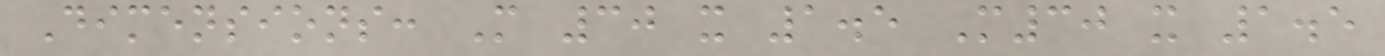Dimensions: M 30 x 1.5 M30 x 1.5
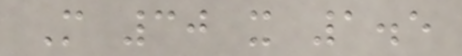M 30 x 1.5
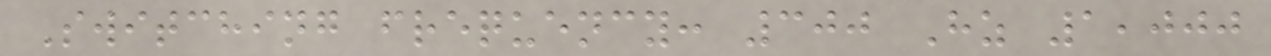Switching frequency: 300 Hz 1,000
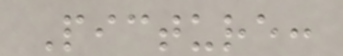Picture:
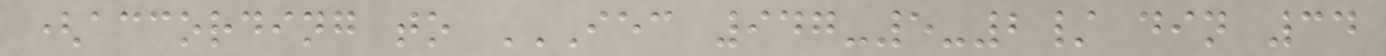(according to IEC 947-5-2/ DIN 34
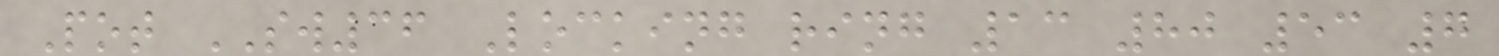Pot SW36 Locking ring 13 80 53 7
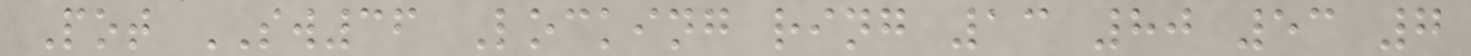Pot SW36 Locking ring 13 80 53 7
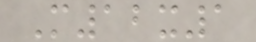M12x1
